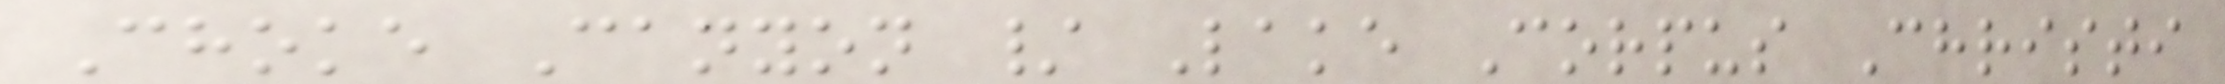Choke Canyon / Lake Corpus Christi
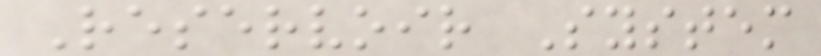Reservoir System
